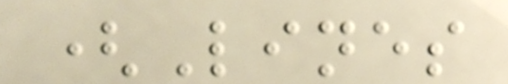(Lines
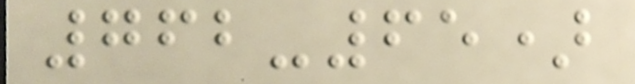762-65)
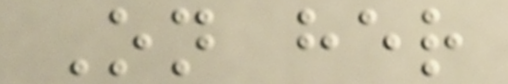On her
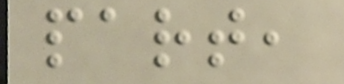part,
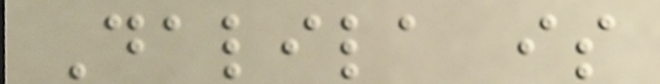Dalila is
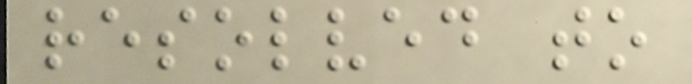resolved to
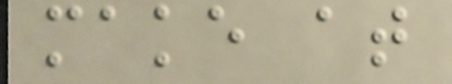make at
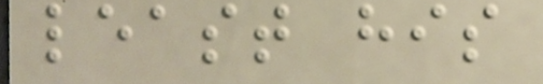least his
